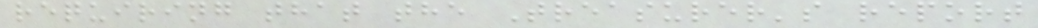requiring that the Treasurer's report
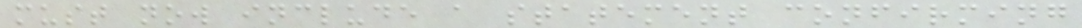must now include a statement confirming
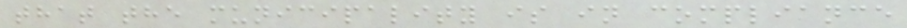that the municipality is in compliance
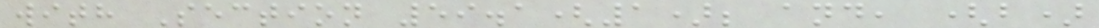with Section 59.1(1); and, (b)
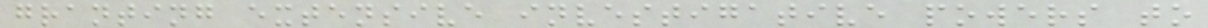granting extensive investigative powers to
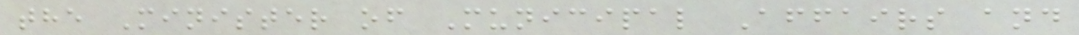the Minister of Municipal Affairs and
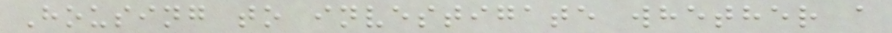Housing to investigate whether a
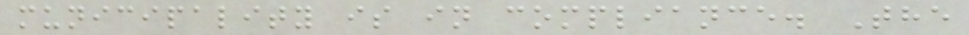municipality is in compliance. The
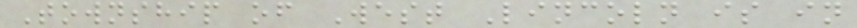Township of West Lincoln is in
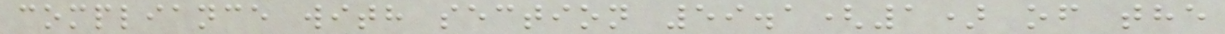compliance with section 59.1(1) of the
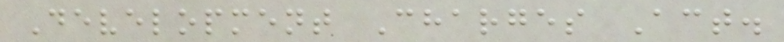Development Charges Act.
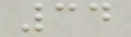34
